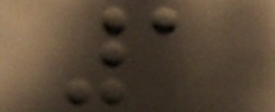1
